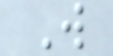W
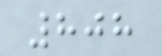808
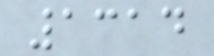1314
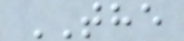THE
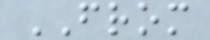FROM
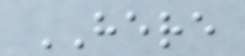HERE
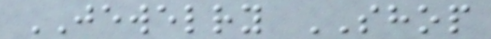JEWELRY SHOP
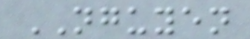NGUYEN
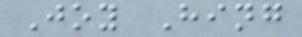Joy Hing
